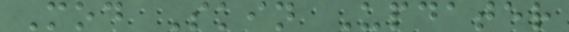Mod Skin Updater
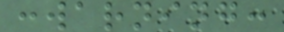:warning:
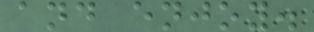and enjoy.
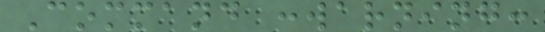Command :warning:
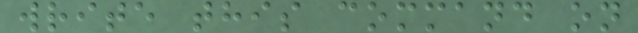write this command on
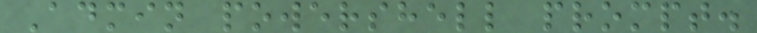Admin powershell prompt.
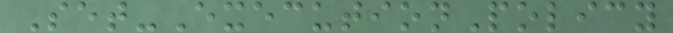Set-ExecutionPolicy
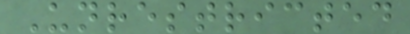Unrestricted
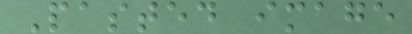Pasted image
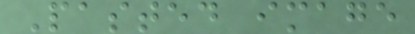Pasted image
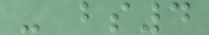- bs4
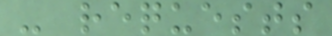- requests
